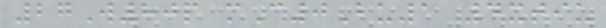27W80p mC0Bu1 4xtiu
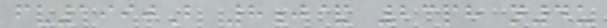fv1990B 8j& 23ph n4u
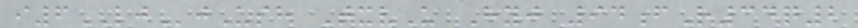i6LJjUsh TxvU Hyj 94fR34q2
